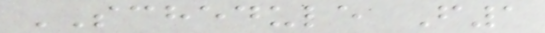SCHEDULE F1
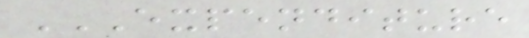EXPENDITURE
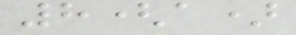8(a)
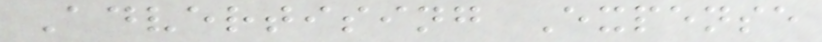Advertising Expense
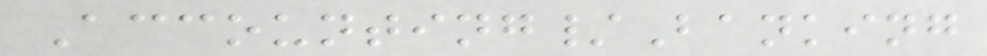Accounting/Banking
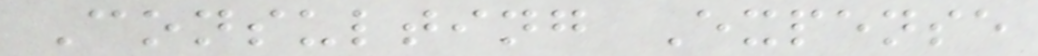Consulting Expense
